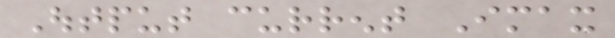Output current Imax
